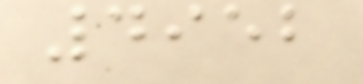4952
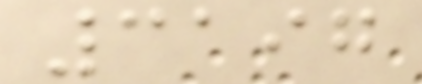3197
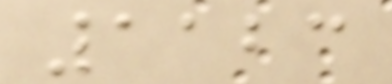1123
